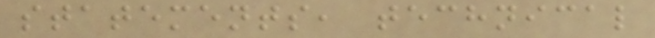statements, technical
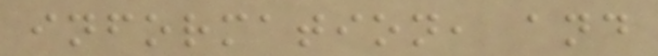information, and
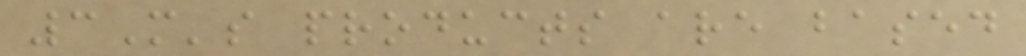3M's products are based
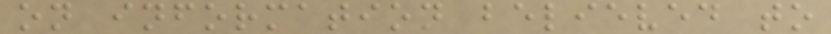on information believed to
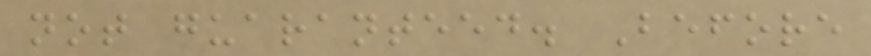not guaranteed. Before
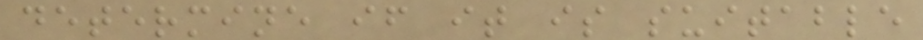determine if it is suitable
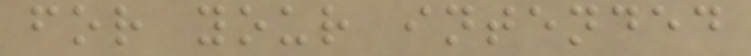for your intended
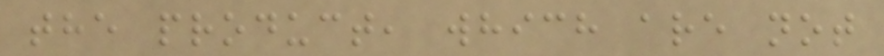the product, which are not
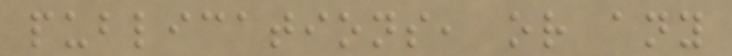publications, or any
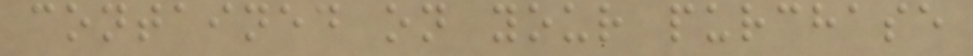contained on your purchase
